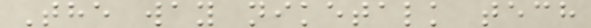The way niketalk tech
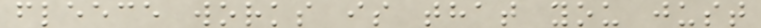fleece works is that you just
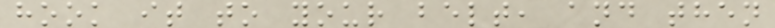hook it to your belt, and then
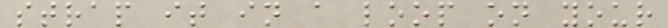strap it in a loop on your
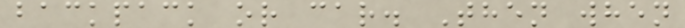backpack or car. Then when
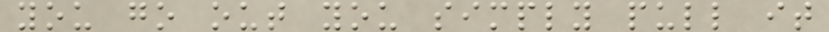you go out you simply pull it
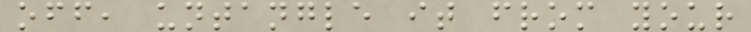off, untangle it from your
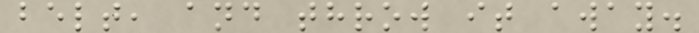belt, and throw it away.
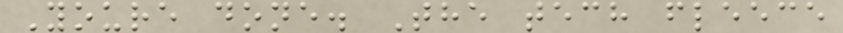Youre done. The tech fleece
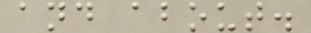and about.
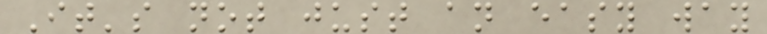It's not just an easy way
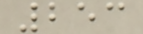253
